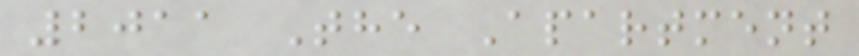2011 The Apartment
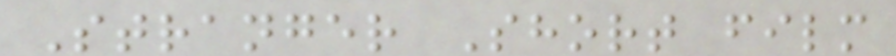Stranger Short film
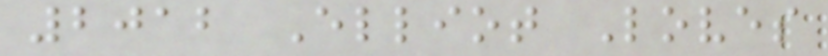2012 Elliot Loves
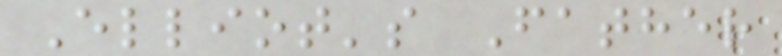Elliot's Father
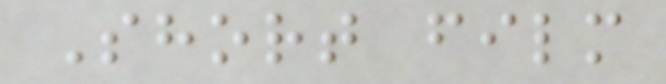Short film
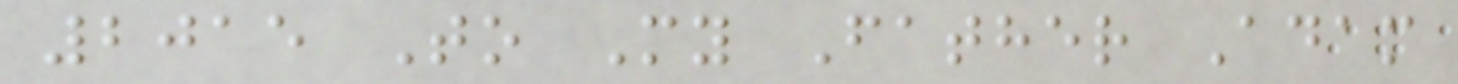2015 To My Father Adam
